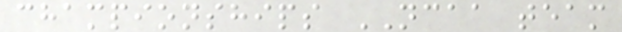championships NCAA team
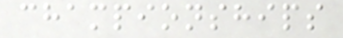championships
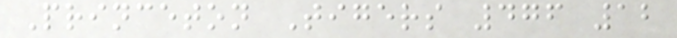Princeton Tigers 476 12
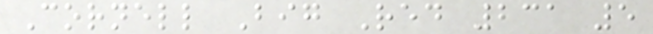Cornell Big Red 231 5
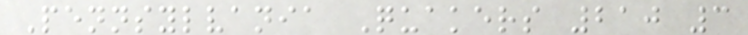Pennsylvania Quakers 210 3
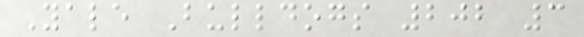Yale Bulldogs 202 3
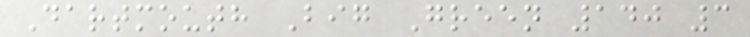Dartmouth Big Green 140 3
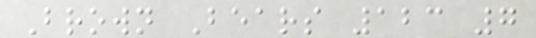Brown Bears 123 7
